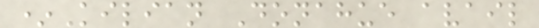*Kilian Donahue avail
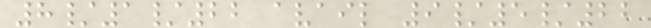8/1/22 avail 9/5/22
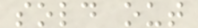sold out
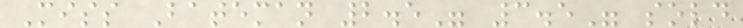Miss Bateman 2.5" 3.5" sold
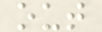out
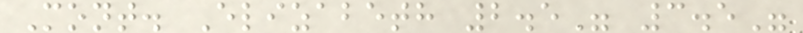Mont. Elizabeth 2.5" 3.5"
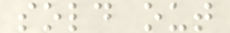sold out
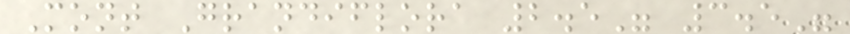Mont Grandiflora 2.5" 3.5"
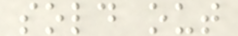sold out
